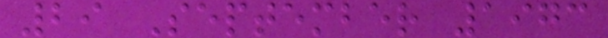29 September 1973
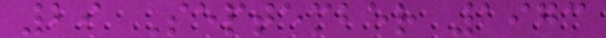29 September 1973
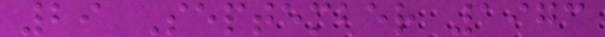29 September 1973
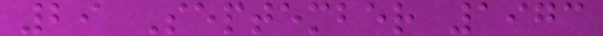29 September 1973
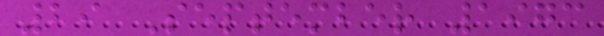29 September 1973
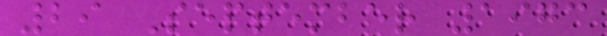29 September 1973
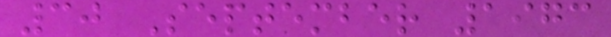30 September 1973
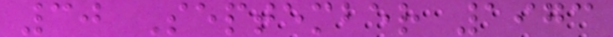30 September 1973
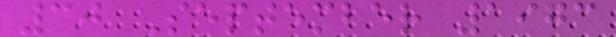30 September 1973
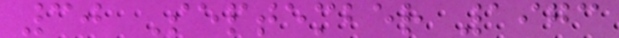30 September 1973
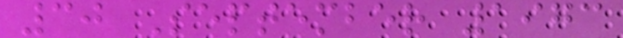30 September 1973
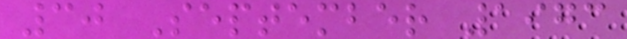30 September 1973
